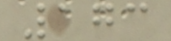173
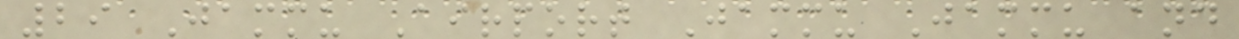29 Jammu Airport Jammu Jammu and
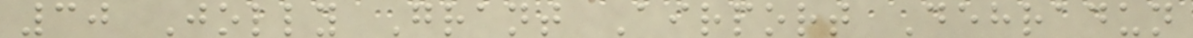30 Jolly Grant Airport Dehradun
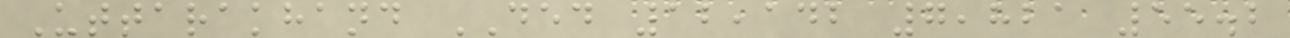Uttarakhand DED 12,142 7,821 55.2
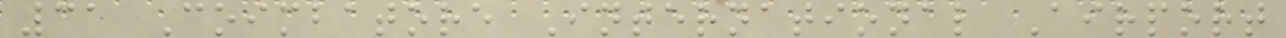31 Coimbatore International Airport
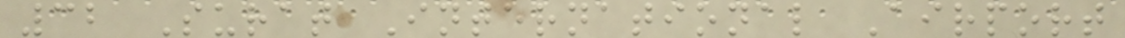32 Surat International Airport
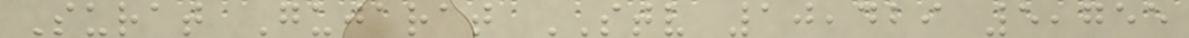Surat Gujarat STV 10,429 5,755
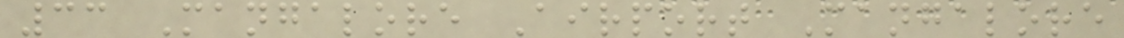33 Mangalore Airport Mangalore
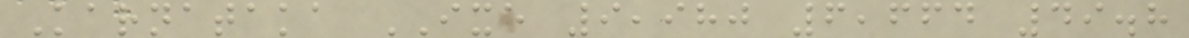Karnataka IXE 9,980 6,664 49.8
